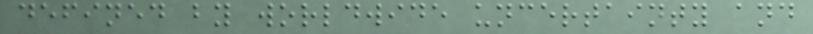defined by worldwide uncertainty and
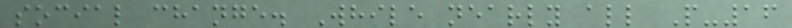social change. While nearly all P-16
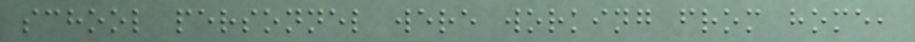school personnel were working from home,
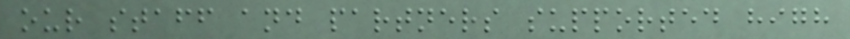our staff and partners supported high
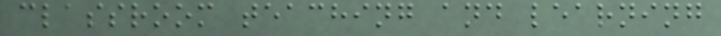classroom teaching and learning
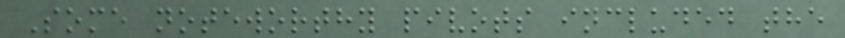Some noteworthy pivots included the
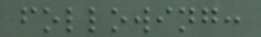following:
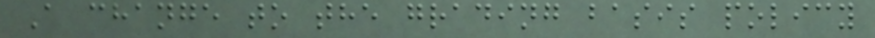A change to the grading basis policy
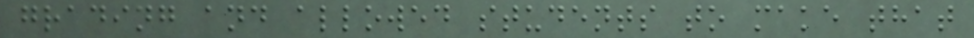grading and allowed students to make that
